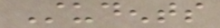Students
